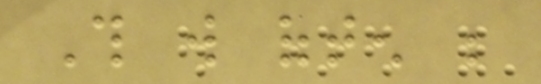This will often be
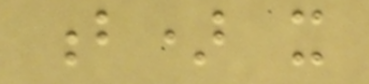b) it
